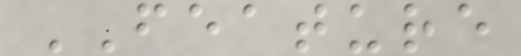FEATURE
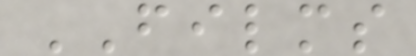FILMS
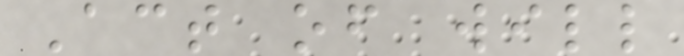Act of will
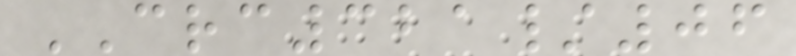CRC321/06
